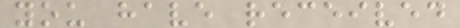you have received
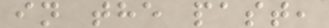in the past,
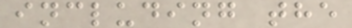including the
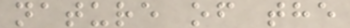nature of the
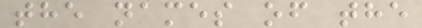the names of the
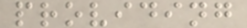providing
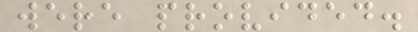were provided.
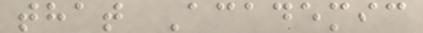that Academic
